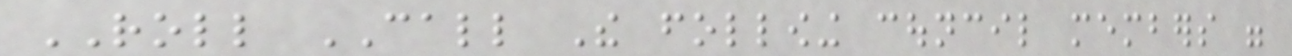ROLL CALL The following council members were
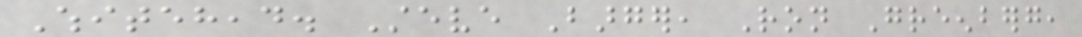Whitehead. Steve Barger, Ron Greenberg,
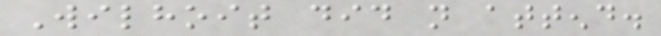Wilhoit did not attend.
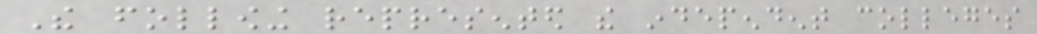The following represented the independent colleges
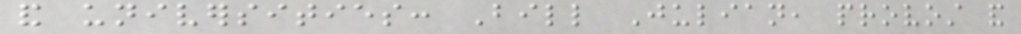and universities: Bill Julian, provost and
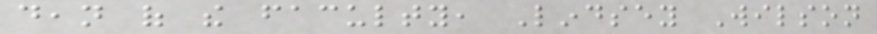dean of the faculty, Lindsey Wilson
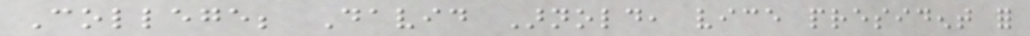College; David Arnold, vice president for
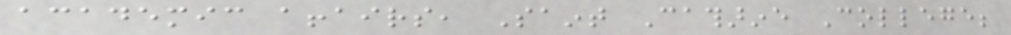academic affairs, Saint Catharine College;
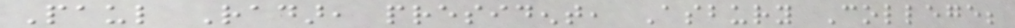Paul Radar, president, Asbury College;
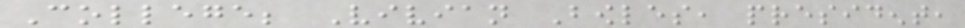College; Vivian Bowles, president,
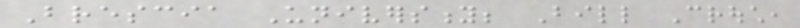Brescia University; Bill Crouch,
